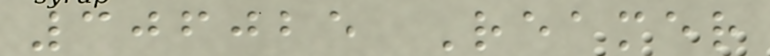306025 Reamer
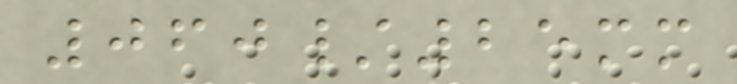060/25mm
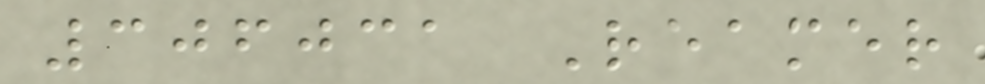306031 Reamer
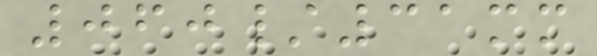060/31mm
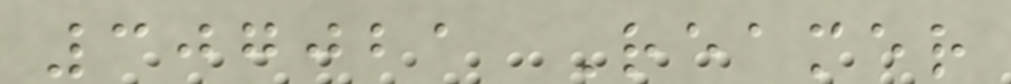307021 Reamer
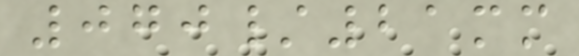070/21mm
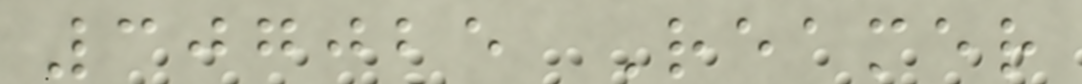307025 Reamer
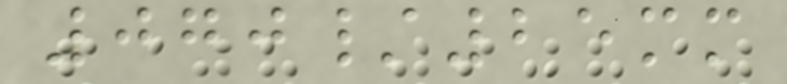070/25mm
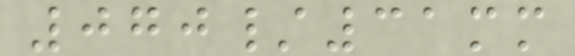070/31mm
